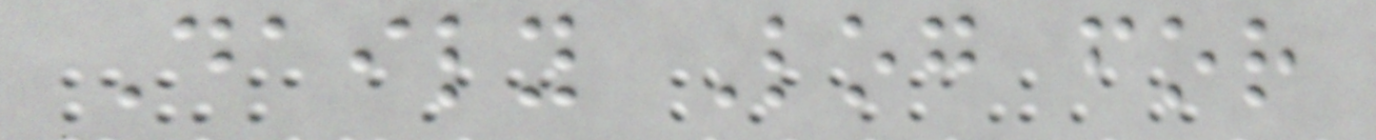Daily Log for
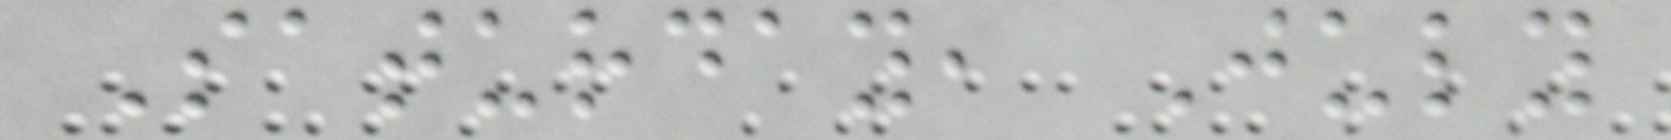Saturday, July
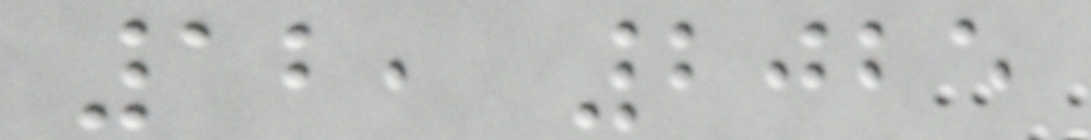12, 2025
